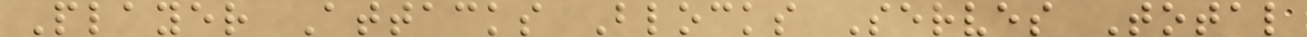Player Attacks Blocks Serves Total
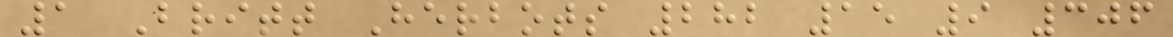1 Britt Herbots 282 15 9 306
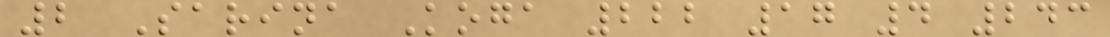2 Sarina Koga 222 17 4 243
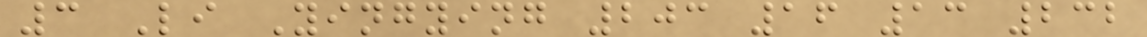3 Li Yingying 203 16 13 232
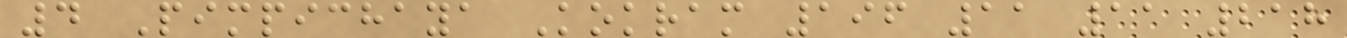4 Pimpichaya Kokram 196 11 11 218
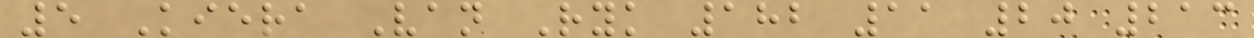5 Kiera Van Ryk 182 11 20 213
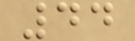44
